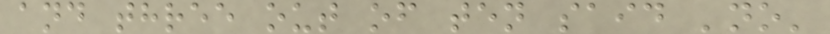and three out of ten said 'no'
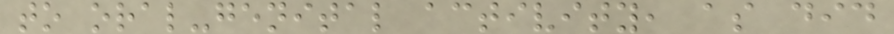to oral-genital activity, as did
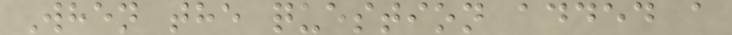When the question added a
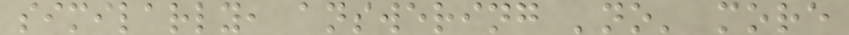similarly, answering 'no' more
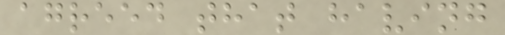agreed that having
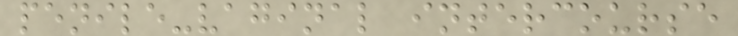penile-vaginal intercourse
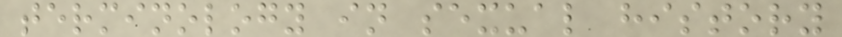terminology in sexual history
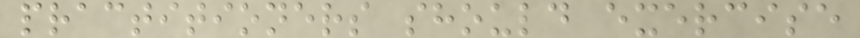practitioners should exercise
